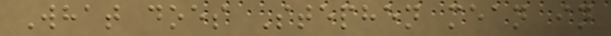What does Stephen mean in
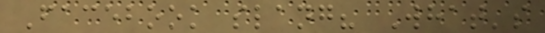Facebook slang? What's
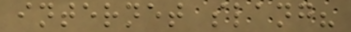internet slang?
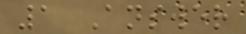1 Answer
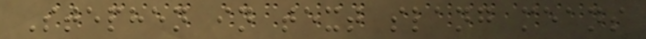Stephen in text slang means
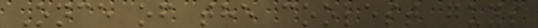Once of the coolest guys
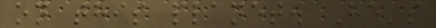on this planet. He's
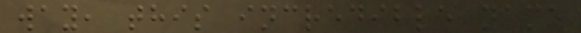way, this incredible name
